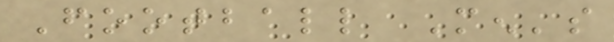Football Men's
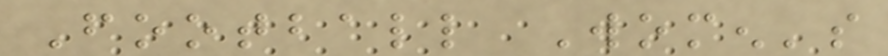Football Women's
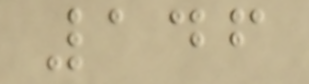146
